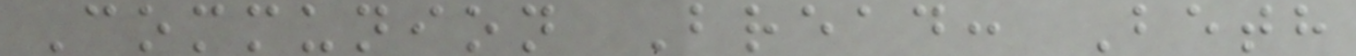Communion Bread: Beth
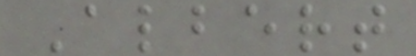Albert
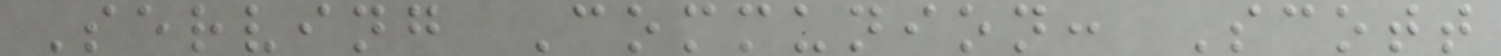Serving Communion: Scott
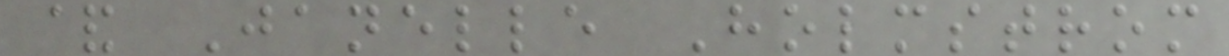& Janelle Holmstrom
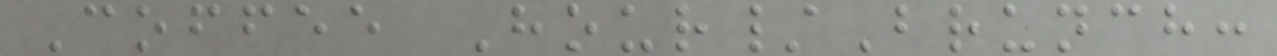Coffee Hour/Brunch:
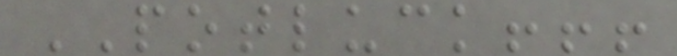POTLUCK!!!
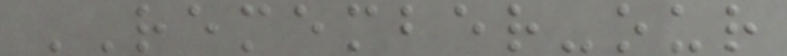REMEMBER-our
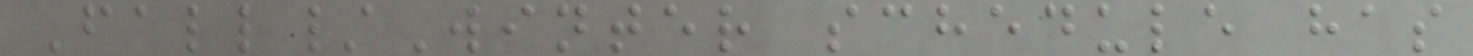Fall/Winter schedule has
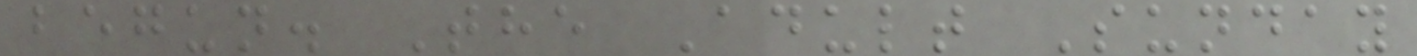begun. The Adult Sunday
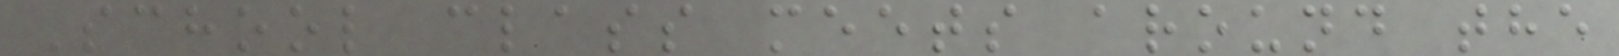School class meets around the
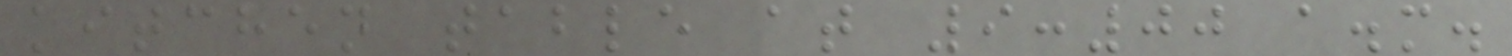kitchen table at 9:00 a.m.
